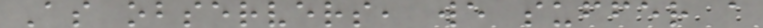As observers, we suffer a
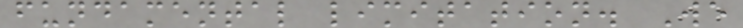fundamental limitation. We
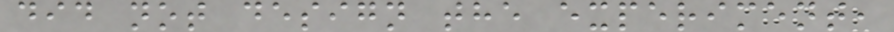did not design the experiment,
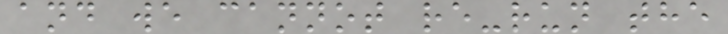and we cannot re-run the
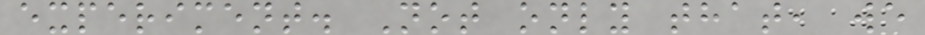experiment. Not only that, we
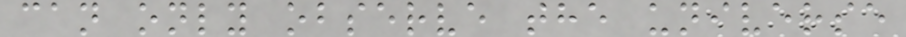can only observe the universe
